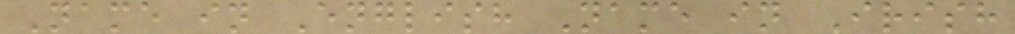Name in English Name in Irish
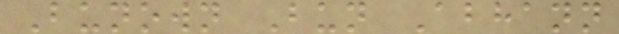Bunown Bun Abhann
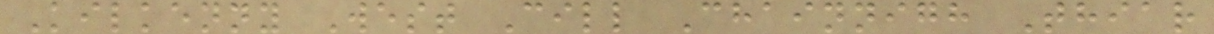Kilkenny West Cill Chainnigh Thiar
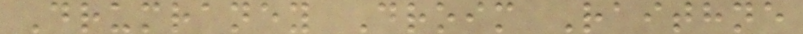Drumraney Droim Raithne
